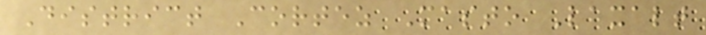District Cortez Masto Laxalt
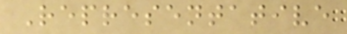Representative
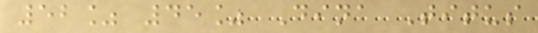52% 45% Dina Titus
